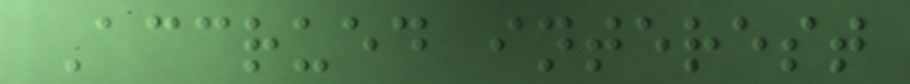Accrued interest
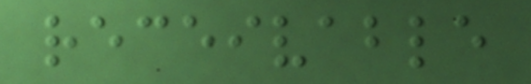receivable
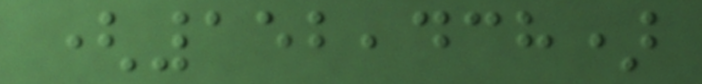(152,438)
